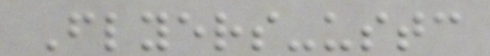Flyers-ustc
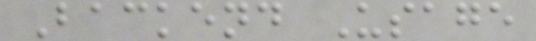Backend Usage
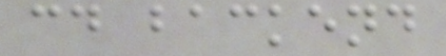cd backend
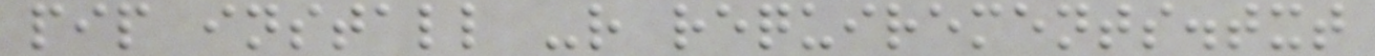pip install -r requirements.txt
